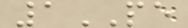1PE
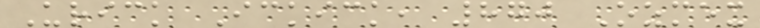Urick Ickick, 870 Ozmex
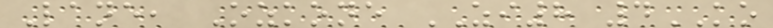Lane, Ozkone ZI8 4KO
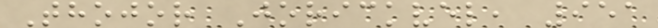Thojor Jorickvel, 951
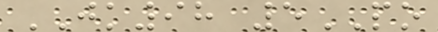JK98 5PO
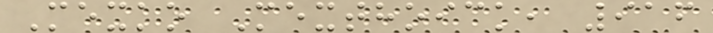Mexko Mexthoick, 916
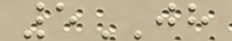5JH
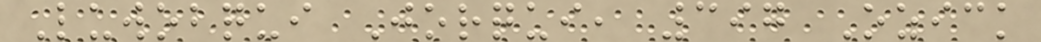Luwobqui Jorqui, 397 Ozick
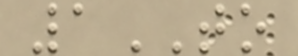1TO
